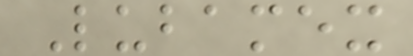Lubamex
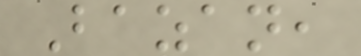Bazan,
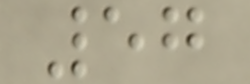57
